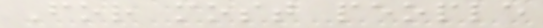For most people
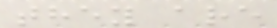they are
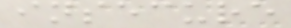insecure
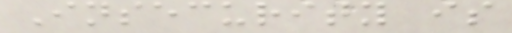Insecurity is
